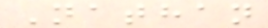Nathan
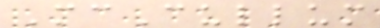McCullum
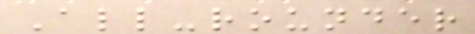All-rounder
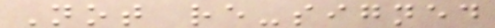Not re-signed
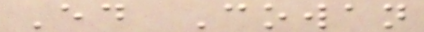Ed Cowan
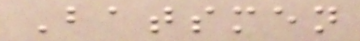Batsmen
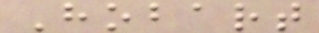Hobart
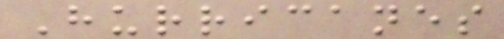Hurricanes
